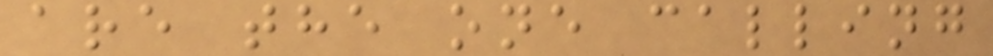are the one calling
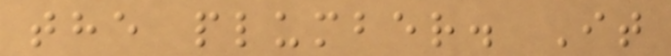the plumber. It
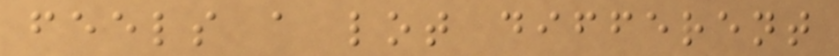feels a lot different
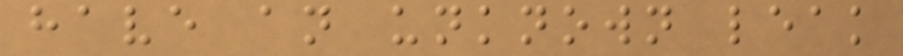have an unknown leak
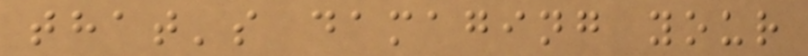that's damaging your
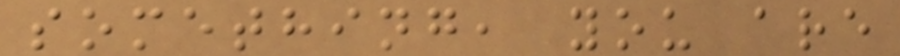something, you are
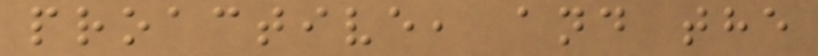proactive, and the
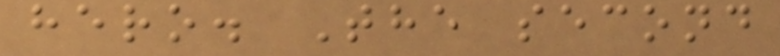hero. The second
